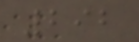292
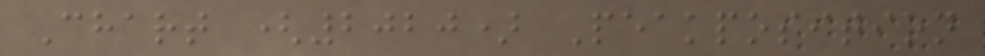Chart (2020) Peakposition
